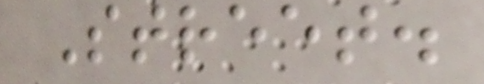Street.
